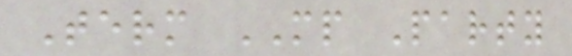Term MP Party
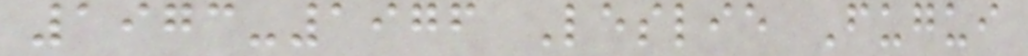1973-1976 Leslie Fugui
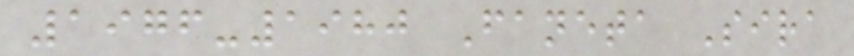1976-1980 Faneta Sira
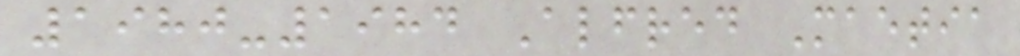1980-1984 Alfred Maetia
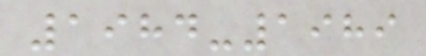1984-1989
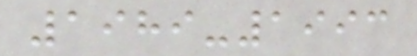1989-1993
